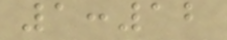1:12
